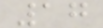17
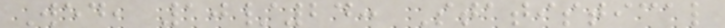Wed, 10/24: Statistical
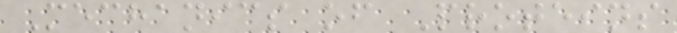Mechanics of Proteins
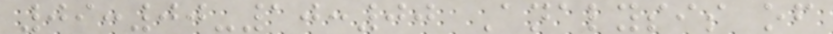09:00-10:00 Analysis of
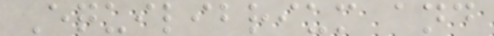Equilibrium and
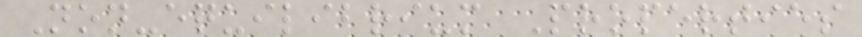Non-equilibrium Properties
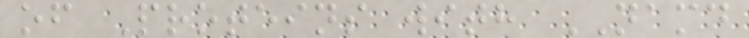of Proteins with NAMD
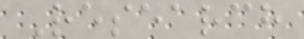Research
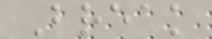Break
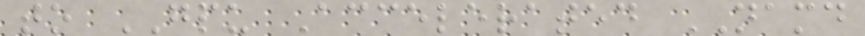to GPU Accelerated NAMD
